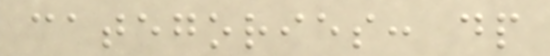categories: dp
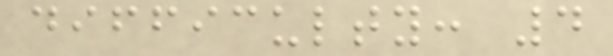difficulty: 4
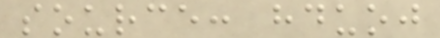source: hduoj
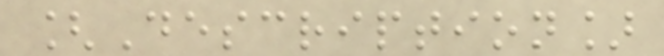[Description]
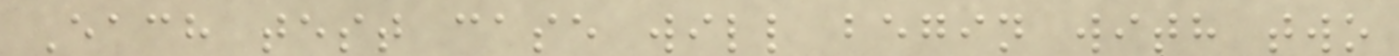Each test case will begin with two
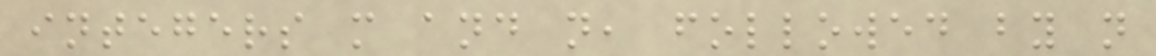integers m and n, followed by n
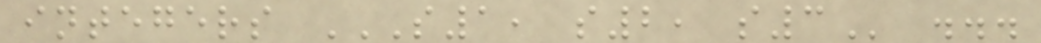integers S1, S2, S3 ...
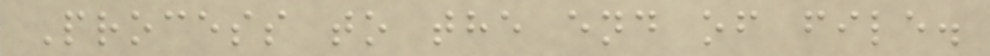Process to the end of file.
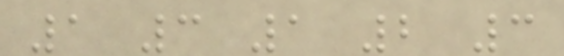1 3 1 2 3
